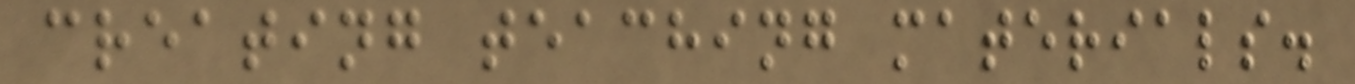creating teaching materials.
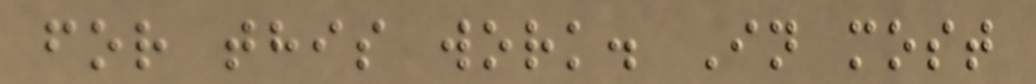for this work. In most
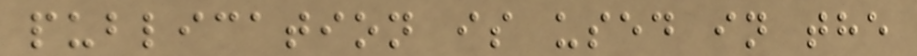publication is used in the
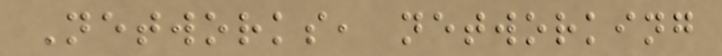Networks, networking
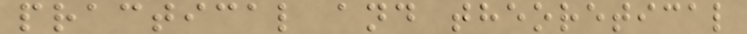practical and theoretical
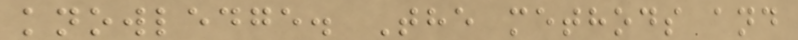knowledge. The methods and
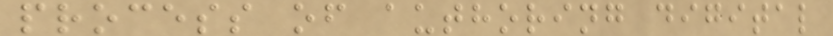process of authoring digital
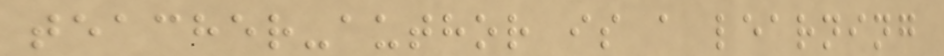teacher-author is a learning
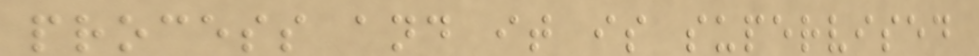process and it is supervised
